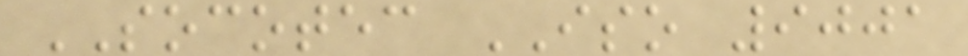SOCOTEC ISO 9001
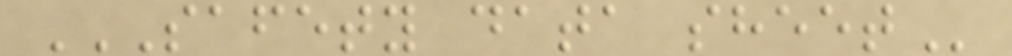SAFETY DATA SHEET
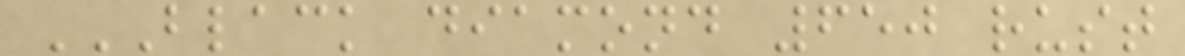BLACK DIAMOND 650 RUST
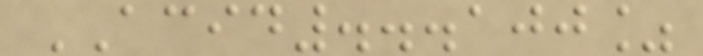ACID...100%
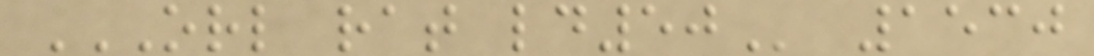ORL RAT LD50 1530
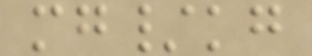mg/kg
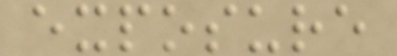exposure
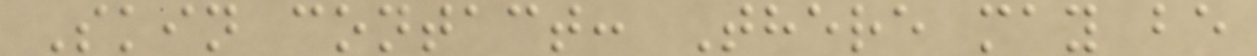Skin contact: There may be
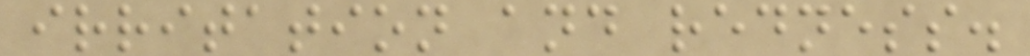irritation and redness.
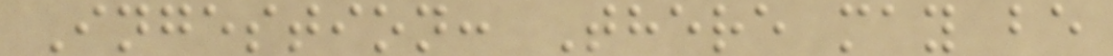Ingestion: There may be
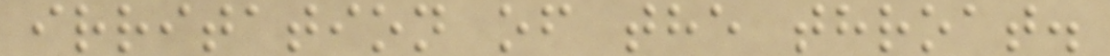irritation of the throat.
